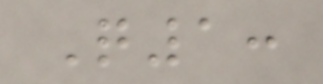Q1:
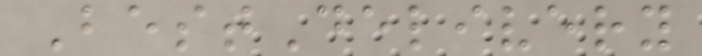BestDelivery
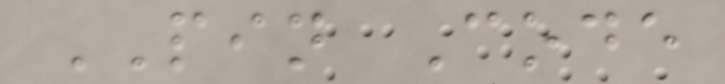PIN Code
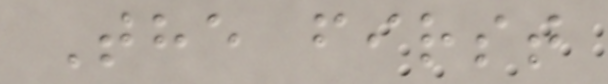The first
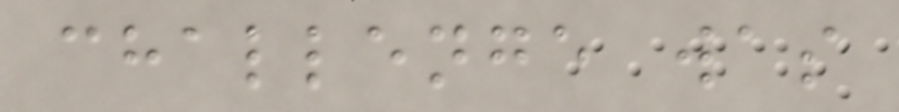challenge was
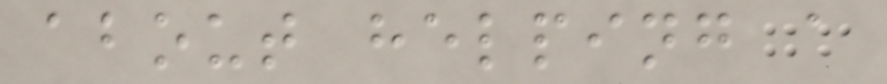about helping a
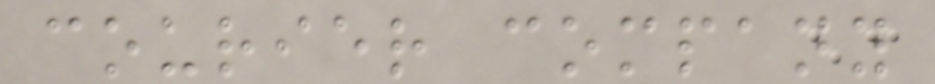courier company
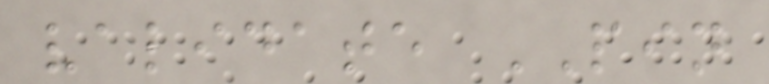validate PIN
